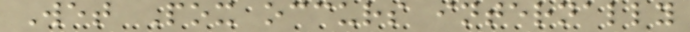Wet Pox occurs internally
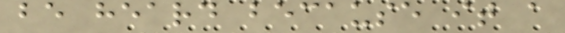be heard because it a
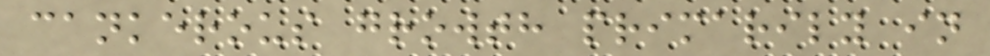cankerous growth primarily in
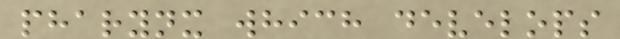pharynx which develops
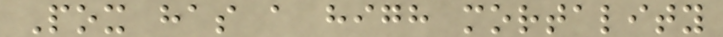Pox has a high mortality
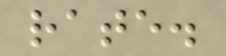rate.
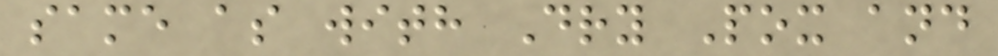same as with Dry Pox and
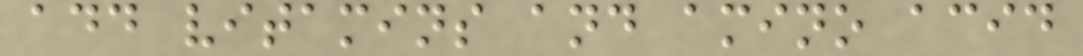add vitamins and amino acid
